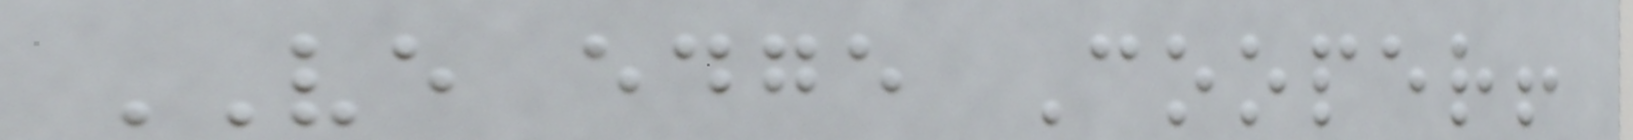VE edge Cooper!
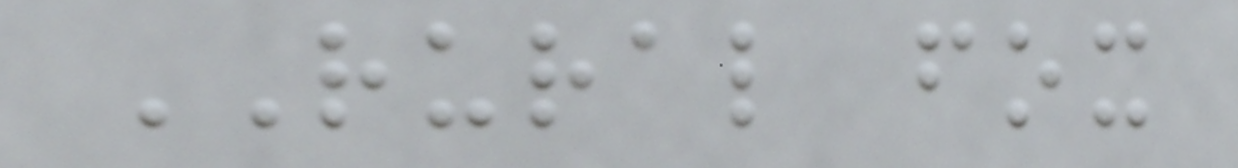RURAL fox
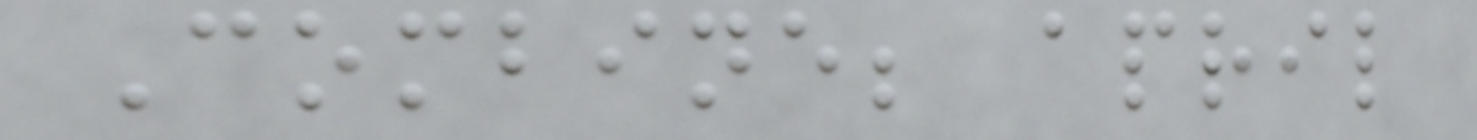Combine; april
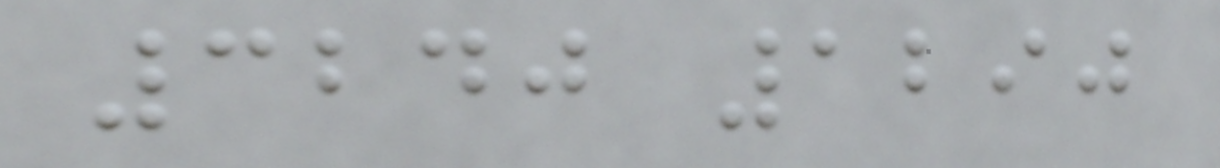3240 1290
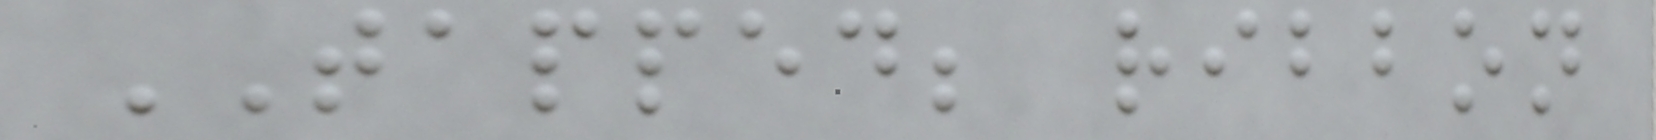TAPPED; ribbon
